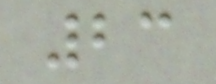23
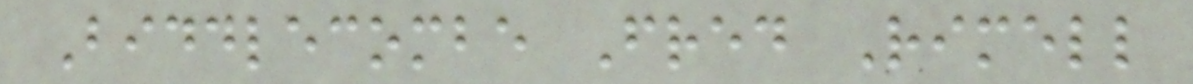Biddlecombe Fred Rimell
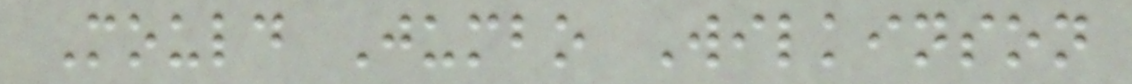Mould Jumbo Wilkinson
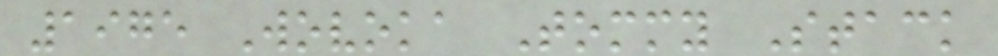1975 Wovoka Tommy Stack
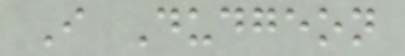I Dudgeon
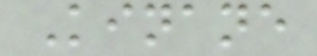Kinane
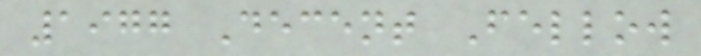1977 Decent Fellow
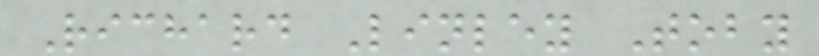Richard Linley Toby
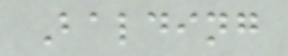Balding
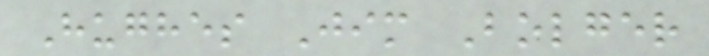Hughes Jim Bolger
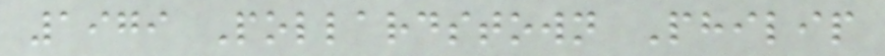1979 Pollardstown Philip
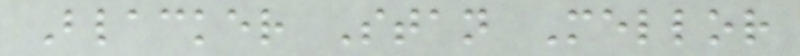Blacker Stan Mellor
